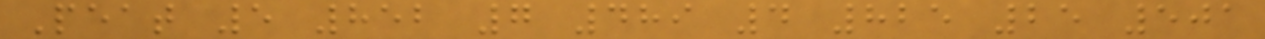Peat 5 852 7 489 4 825 25 501
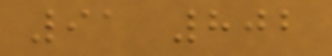91 802
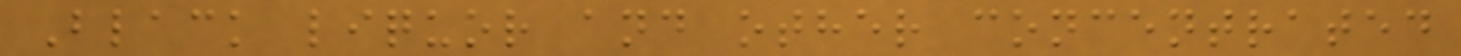Black liquor and other concentrated
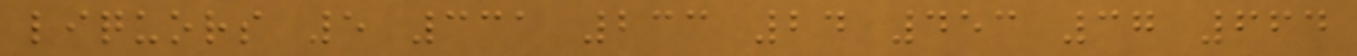liquors 5 331 233 24 453 37 664
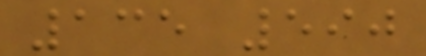135 590
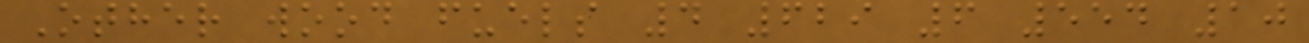Other wood fuels 4 629 6 554 10
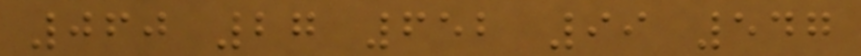060 27 652 99 547
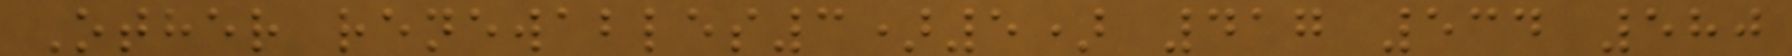Other renewables3)5) 417 534 580
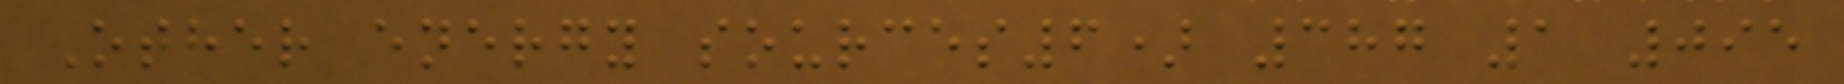Other energy sources6) 387 1 095
